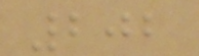202
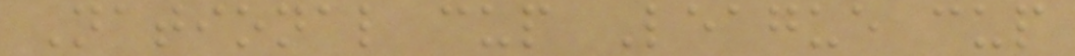National cup League cup
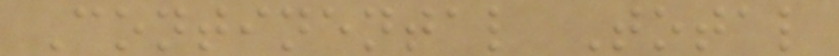Continental Total
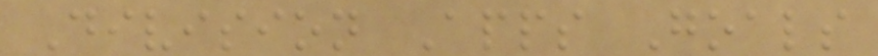Division Apps Goals
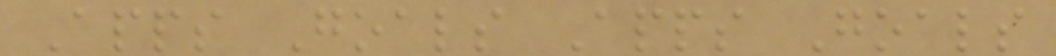Apps Goals Apps Goals
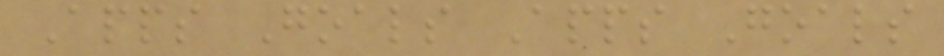Apps Goals Apps Goals
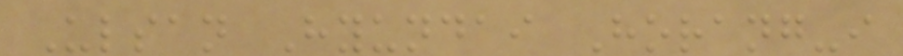Ulsan Hyundai Horang-i
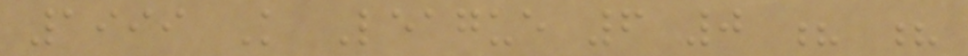1999 K League 6 0 ? ?
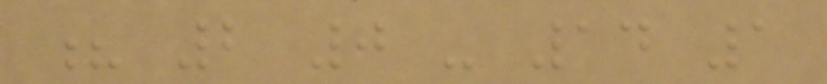? 2 0 - 14 1
